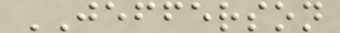JEFFERSON
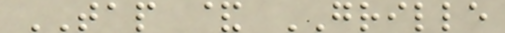TAP & GRILLE
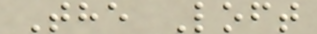The Loft
